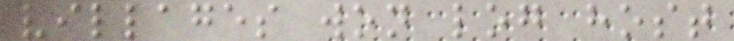villages won log host
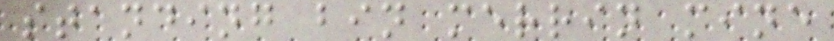standing bin merrin mine
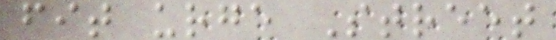fit urge Street
